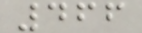466
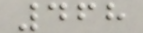468
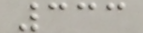333
